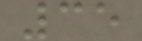35
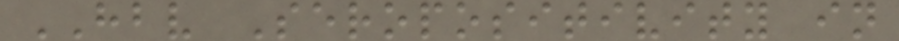HBV Seropositivity in
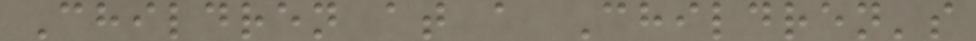Children at a Children's
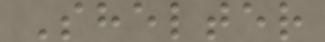Shelter
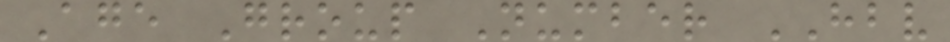Age Group Number HBV
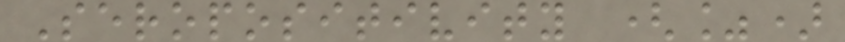Seropositivity (%)
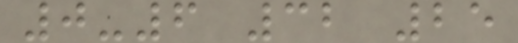0-6 32 25
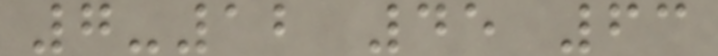7-12 45 63
